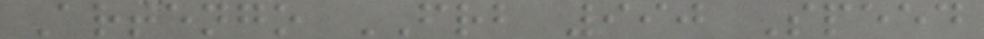Artengo FRB 990 Speed
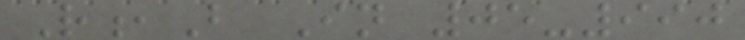R,B In 05-990
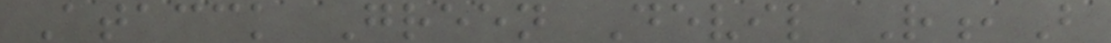Atacck Green Devil R,B
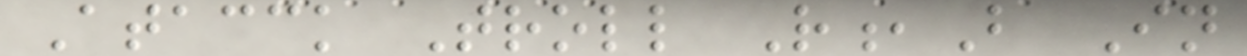Atacck Troll R,B In
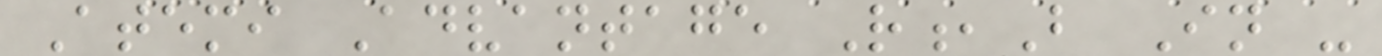Atemi Advantage R,B In -
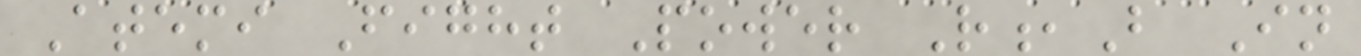Atemi Fight Power R,B In
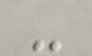-
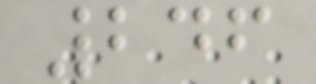246
